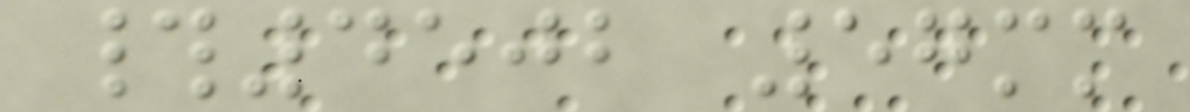#4502 57mm
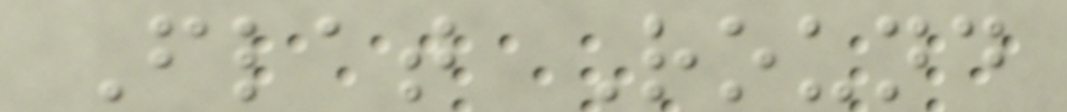Flat Round
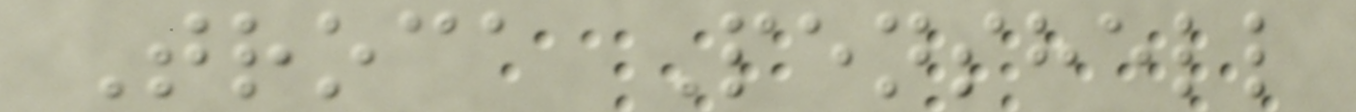Troca Penshell
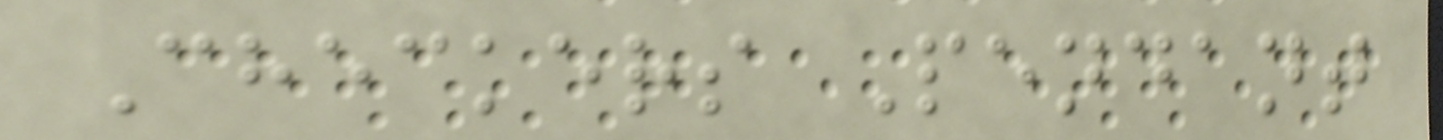Checkers Pendant
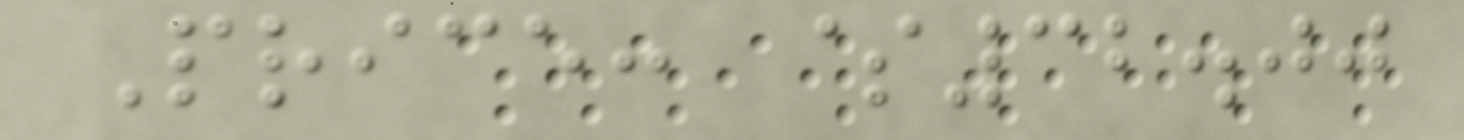Price: $32.00
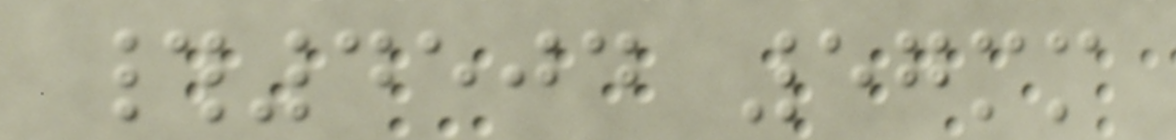#4504 57mm
